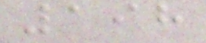198
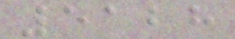5128
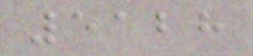5128
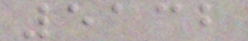5132
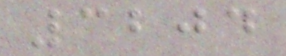3204
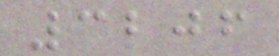3206
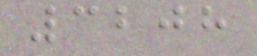3208
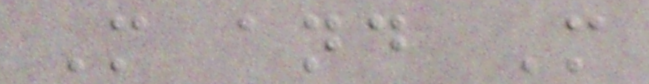M and M
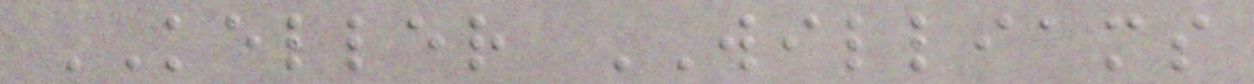KELLER WILLIAMS
